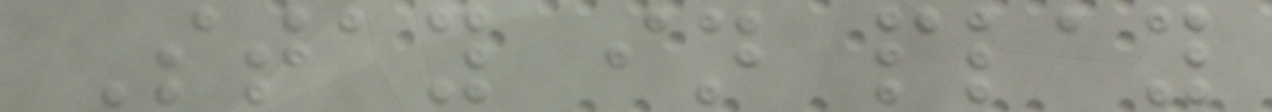Stay in play
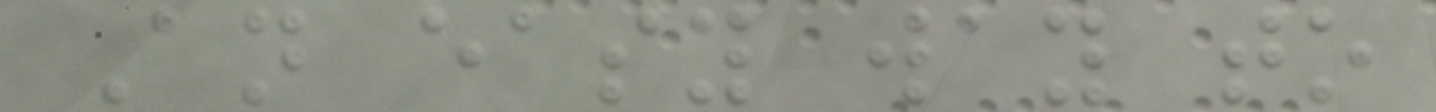An easy way to
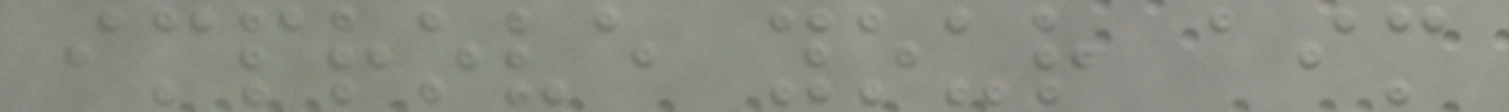improve your aim
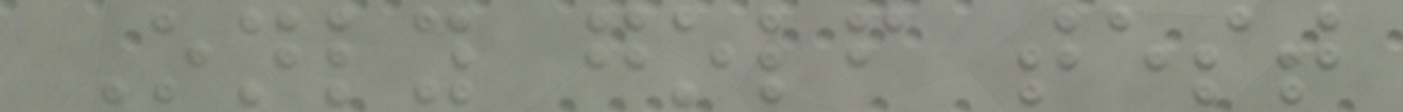Only golf test
